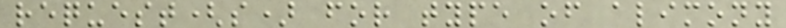request(s) for type of alimony
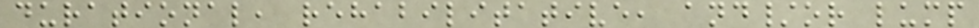durational, rehabilitative, and/or lump
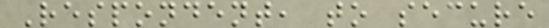Respondent, to secure
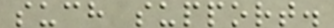such support.
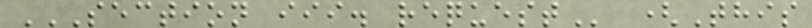SECTION III. REQUEST (This
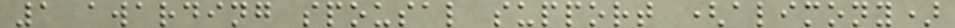1 awarding spousal support (alimony)
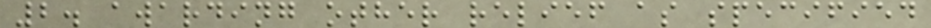2. awarding other relief as specified
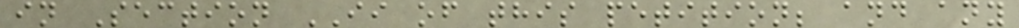in Section II of this petition; and any
